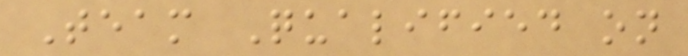Team Qualified on
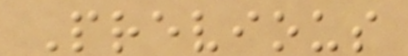Previous
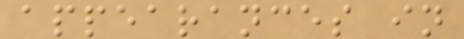appearances in
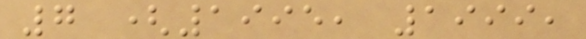7 (1995, 1999,
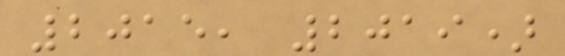2015, 2019)
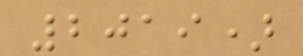2019)
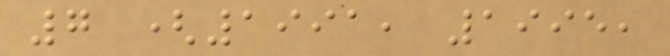7 (1991, 1995,
